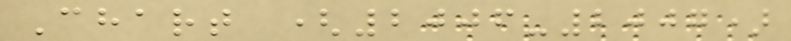Chart (2006-2007)
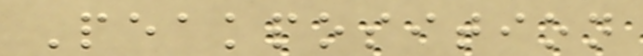Peakposition
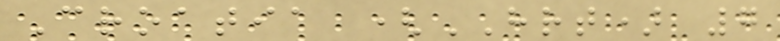Croatia (HRT) 7
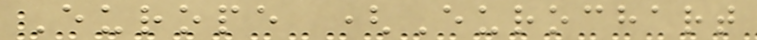Europe (Eurochart
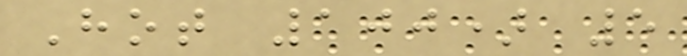Hot 100) 5
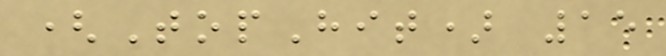(TopHit) 15
